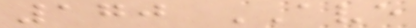170 AVE
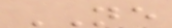NE
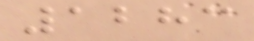1283
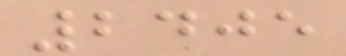2405
